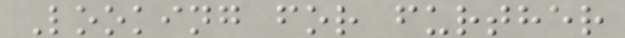Looking for further
